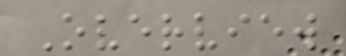Overview
